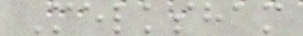Melksham
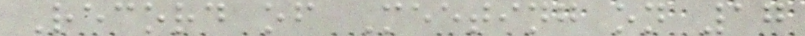Record of Meeting on 17
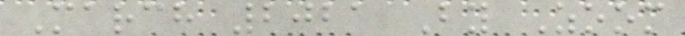March 2021 By Zoom
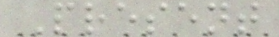Present
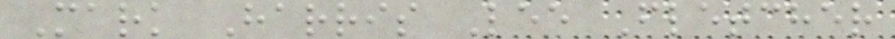Mark Harris Lee Fletcher
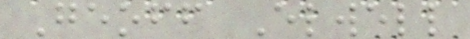Geoff Elwell
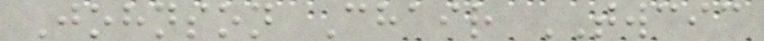Johnson Chair TWCIC
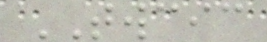TWCIC
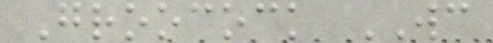Groocock WC
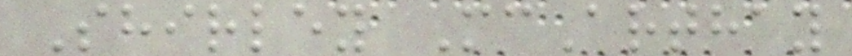Shirley McArthay
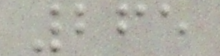265
